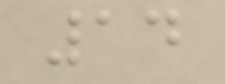14
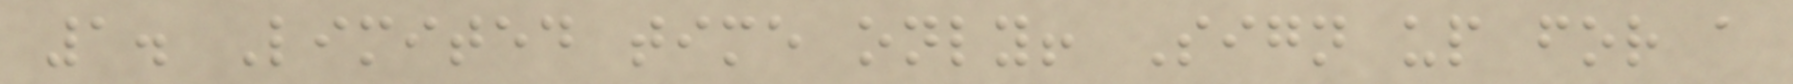1. Limited time only! Sign up for a
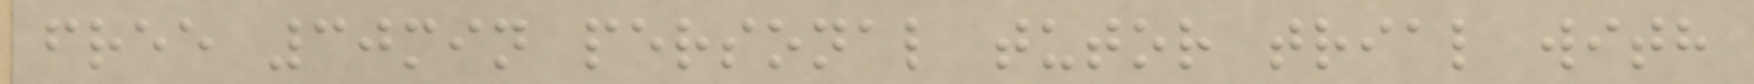free 30min personal tutor trial with
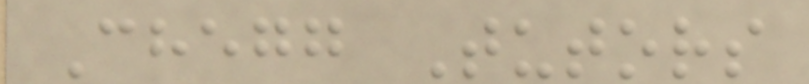Chegg Tutors
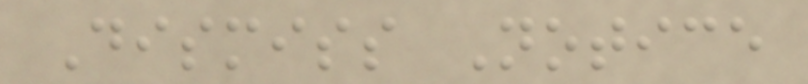Dismiss Notice
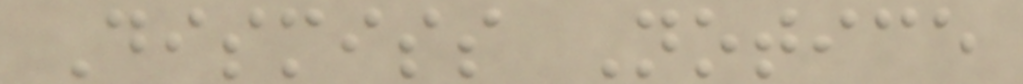Dismiss Notice
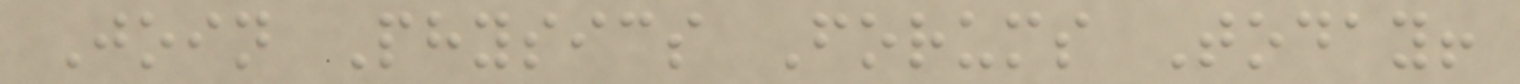Join Physics Forums Today!
